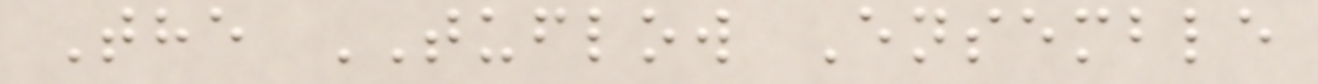The TUFLOW Ensemble
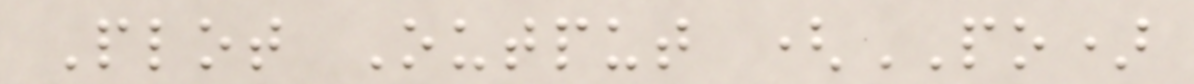Plot Output (PO)
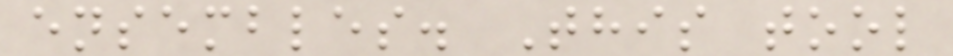ensembles. This tool
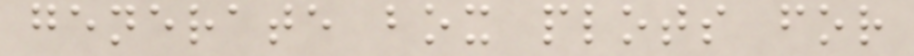generate box plots for
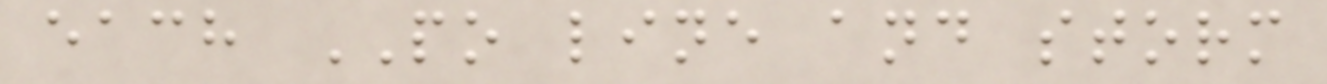each PO line and storm
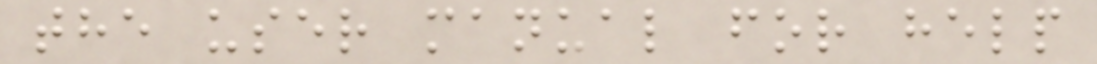the user manual for help
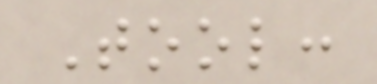Tool:
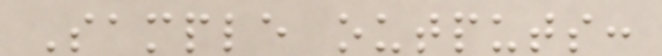Sample outputs:
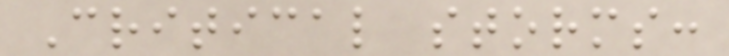Critical storms:
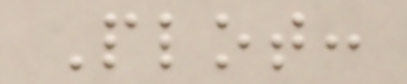Plot:
